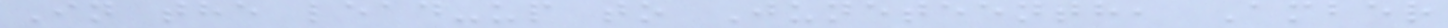In the lead-up to Juneteenth, Amber
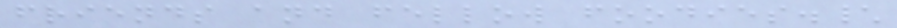friends and fellow foodies.\
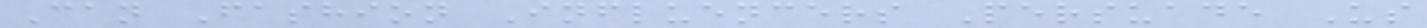Can Fashion Influencers Persuade Us
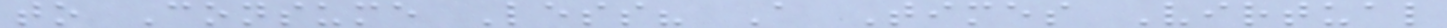to Consume Less? A Times Virtual
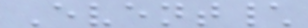Event\
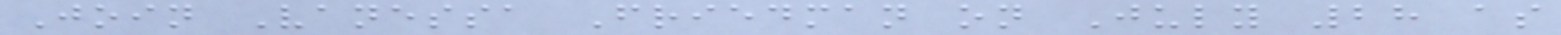Join Vanessa Friedman on July 28 as
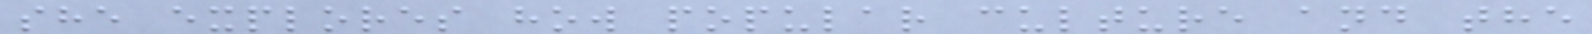she explores how popular culture and the
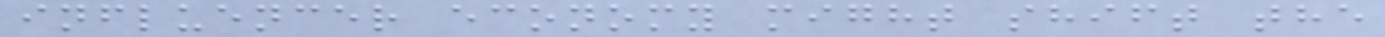influencer economy might shift the
